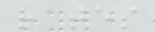rates
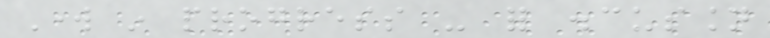Work in progress - for discussion
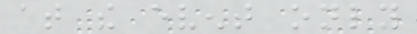at the event only
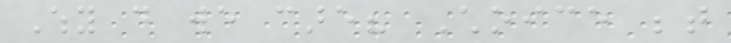Why do we care? Choice between
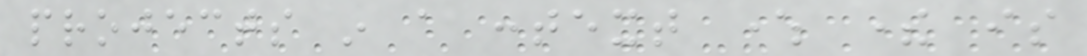projects in a context where there is
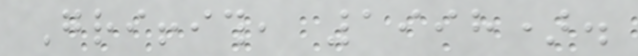Griffith, 1998).
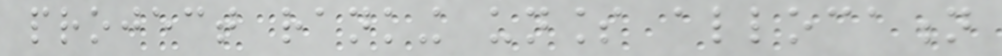project ranking unless allocation
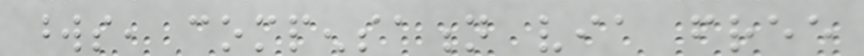words, compensation via free
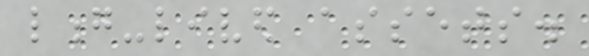long-lived assets.
